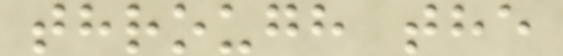through the
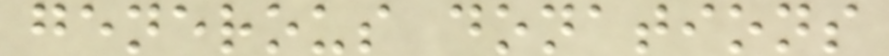generous donations
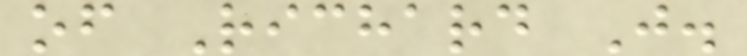of Richard J.
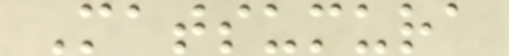Matsumura
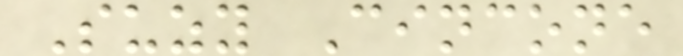Suzy Cincone
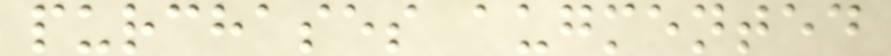purchases augmented
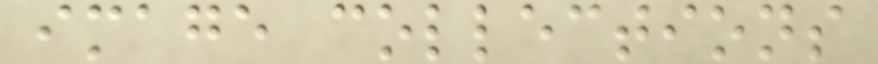image collections
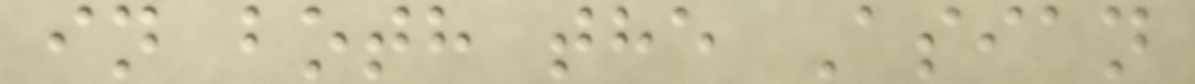in both the Asian
